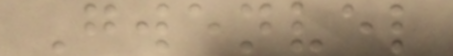Gwenvel
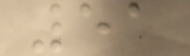51
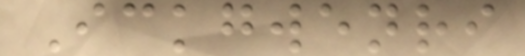Ickgwenri
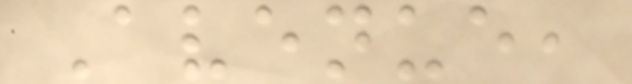Avenue,
